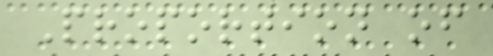Proportion of
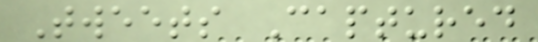Tweets Captured
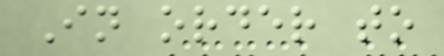In order to
